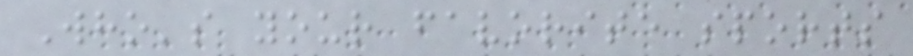Who's your favorite sports
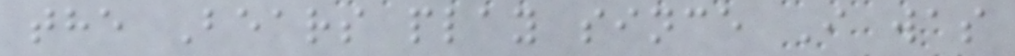the Bears play since I was
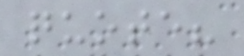quote?
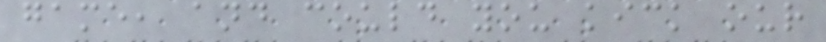game, and could you kick our
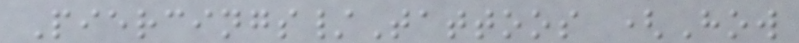Piercings/Tattoos (How
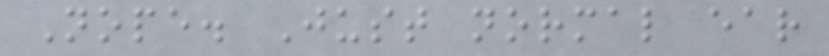Nope. Just normal ear
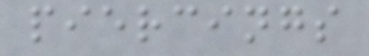piercings
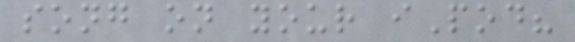song on your iPod?
